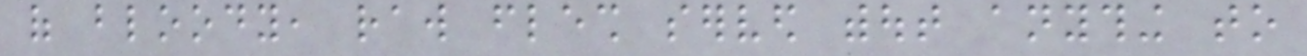of bloody, raw flesh served without anything to
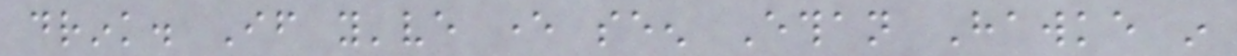drink. If you've ever seen Ethan Hawke in
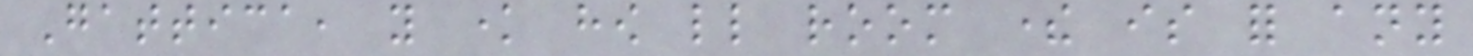Gattica, you know how little room there is for any
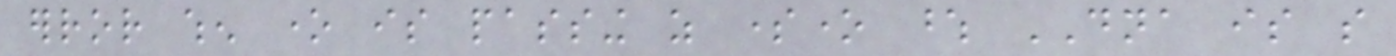error when one is passing as someone whose DNA is so
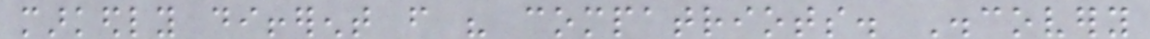markedly different from his compatriots. Discovery
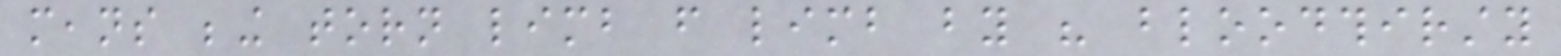means being torn limb from limb by his bloodthirsty
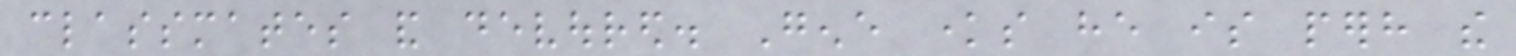classmates and devoured. Gene knows he is perhaps the
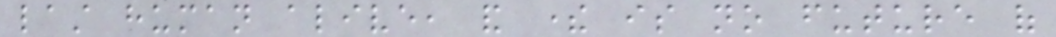last human alive, and there is no future of
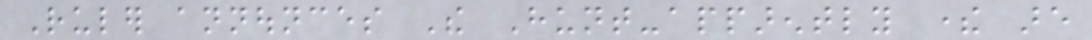Ruler announces The Hunt-apparently there are
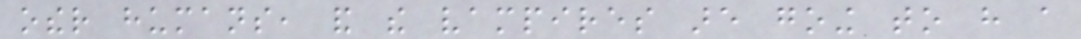other humans, and the vampires are going to have a
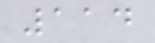114
